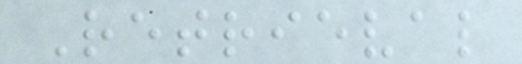Retrieval
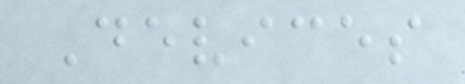Devices
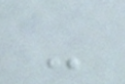-
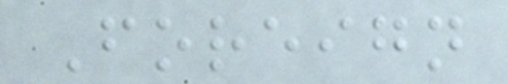Foreign
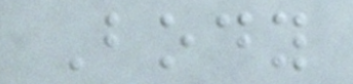Body
